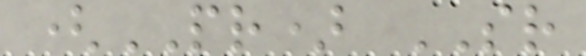(PR) SR
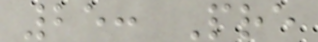25: Pre
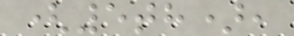(5th),
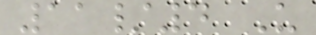11/4 U
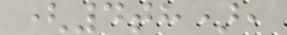(4th),
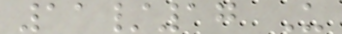11/17 U
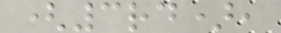(3rd),
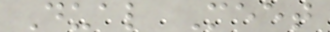Dual Meet
